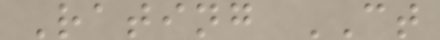Rating CT
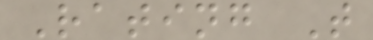Rating T
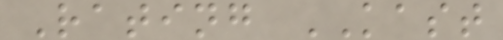Rating KAST
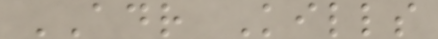ADR Kills
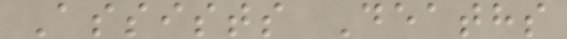Assists Deaths
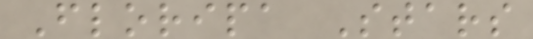Floripa Stars
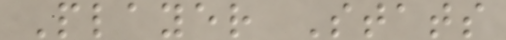Player Stats
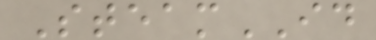SteamID
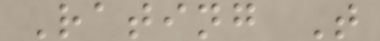Rating T
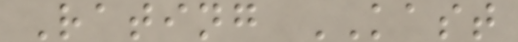Rating KAST
